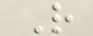R
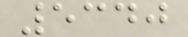5340
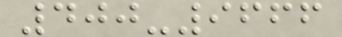400-9666
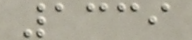1339
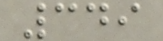349
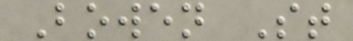Bowen St
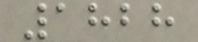1828
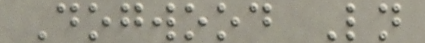Dogwood Ln
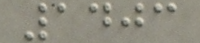1403
